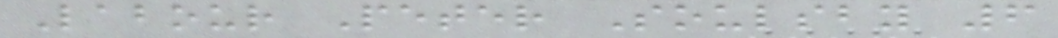Labour Peter Soulsby 6
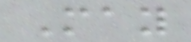May
